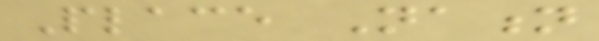Place Nation
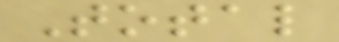Total
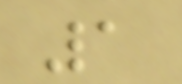1
